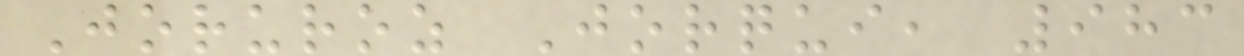Joruroz Jorqui, 983
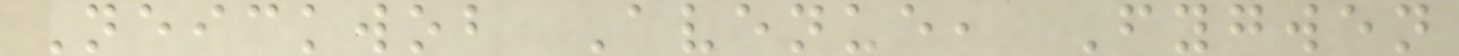Neickwob Avenue, Fygwen
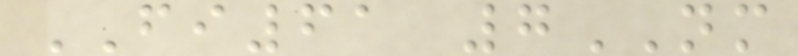FI61 7NM
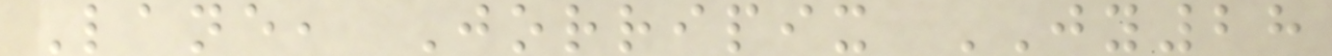Lane, Jorripix JY28
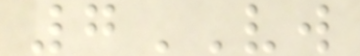7VW
